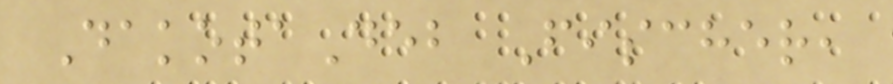DakotaDeb Fischer,
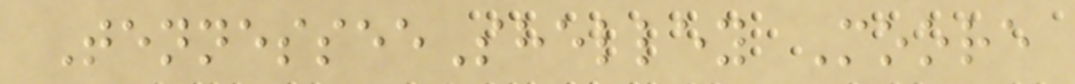TennesseeShelley Moore
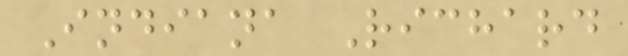Indiana Richard
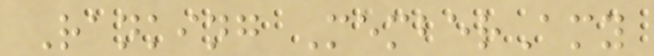Ranking MemberAmy
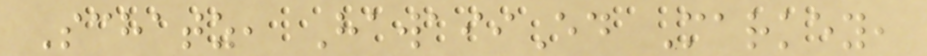Schatz, HawaiiEd Markey,
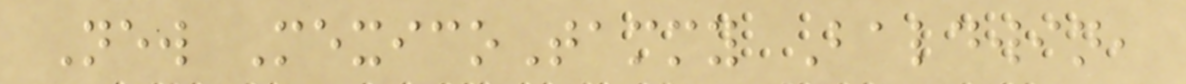New MexicoTammy Baldwin,
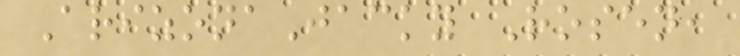ArizonaJacky Rosen,
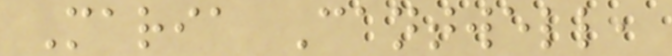Maria Cantwell,
